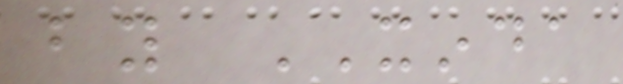by XINDA
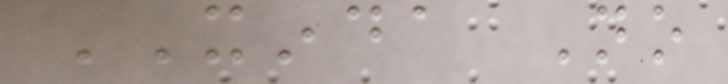XINDA No
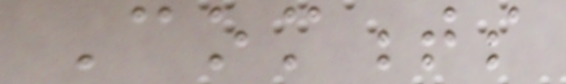Comments
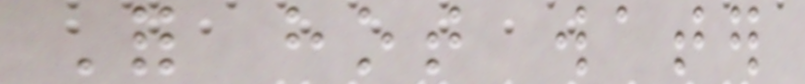For hot water
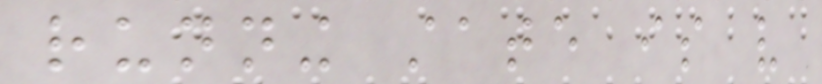running state is very
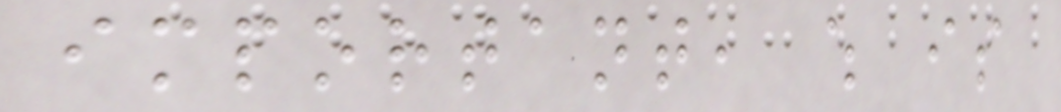important, which is
